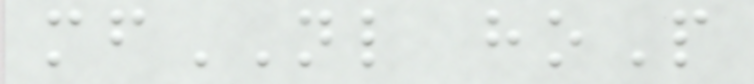mfNL hoP
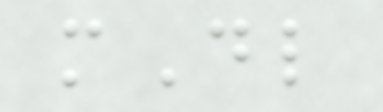mDl
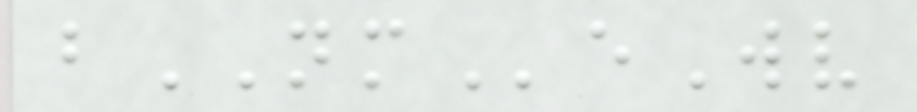bNMeWv
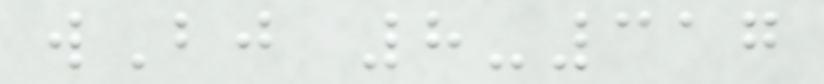wBj 8-317
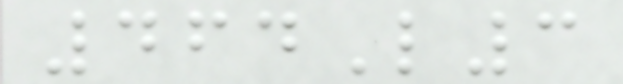464L3
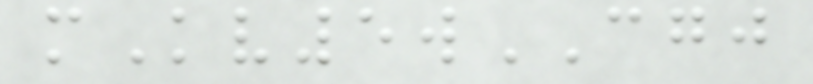mKv5wCGJ
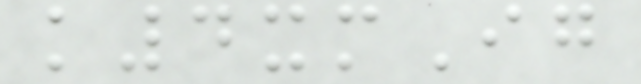k4xmIg
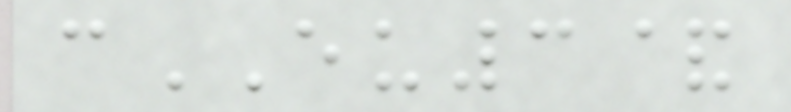cEU3&
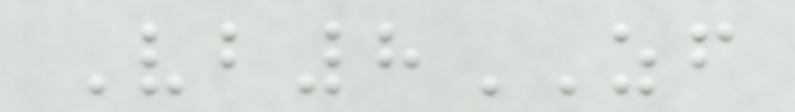Vb8ZF
